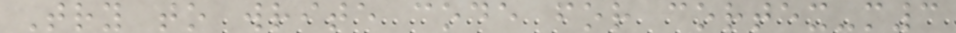Try to write code for cortex-m3
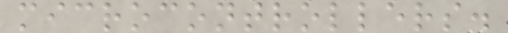microcontrollers.
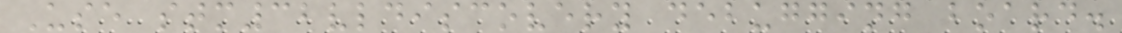Use stm32vldiscovery debugging board.
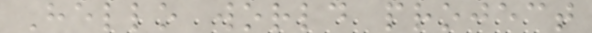Hello world project
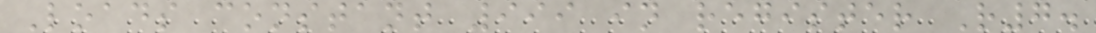Loads constant 999 in register R7.
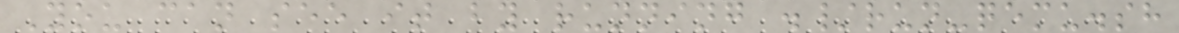You can see it by running ./run-qemu.sh
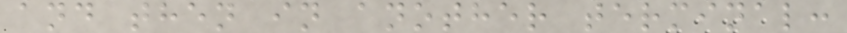and then in another terminal:
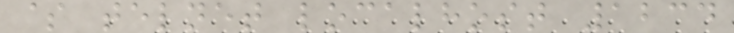$ telnet localhost 1234
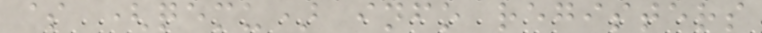$ (qemu) info registers
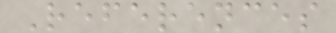References
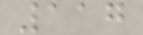117
